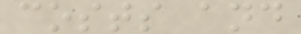costs and
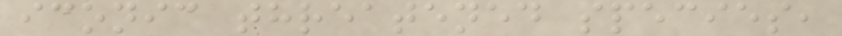iconic threatened species,
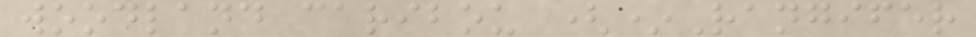woodland caribou (*Rangifer
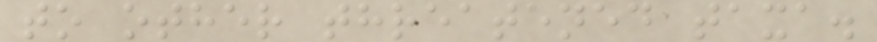to other threatened taxa.
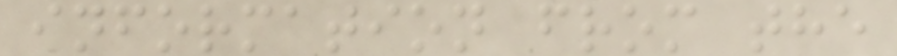information from the
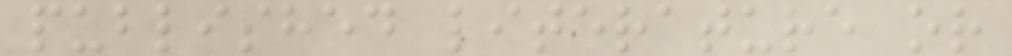published literature or
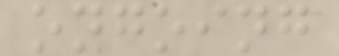ongoing
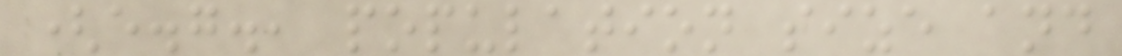(e.g., population size and
